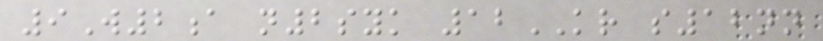9W2a n2syk 12KR s12nn
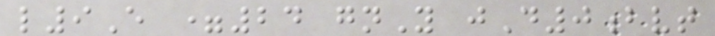l9E =24 gnY jD0bvt
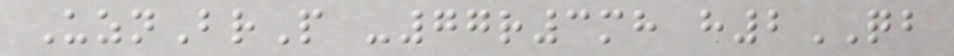UznBrP -77r3mh h2QB
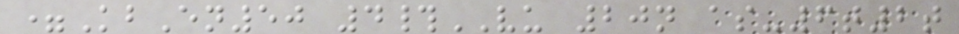=KbEn50 4#VU 20n as-6t2t
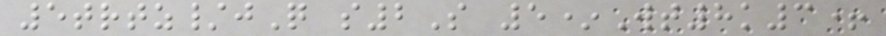5trtz/jQ s2S 5*Wt8k3+
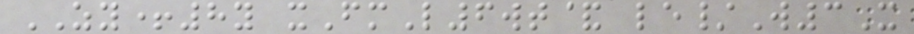ZY+8y xFmL6wt& le/W3X
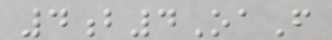4b4OaF
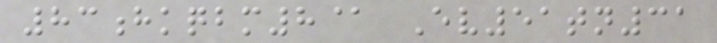83hkqbm8@ Ev51tn31
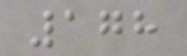178
